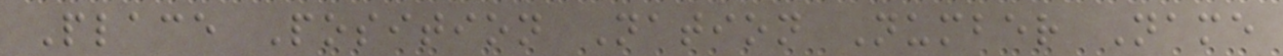Place Position Nation Number Name
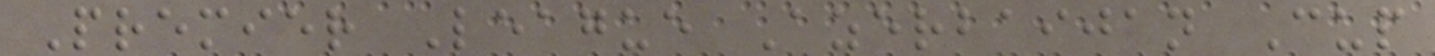Premier League Azerbaijan Cup
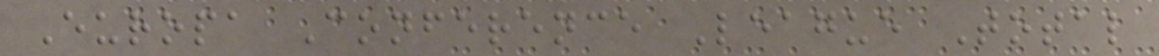Europa Conference League Total
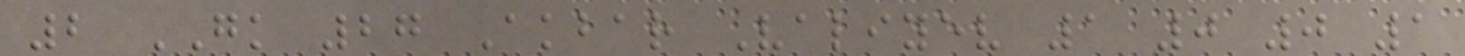2 GK 27 Akbar Valiyev 1 0 0 1
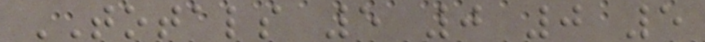TOTALS 5 0 0 5
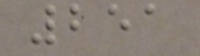251
